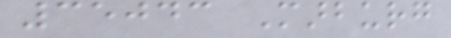35043 Marburg
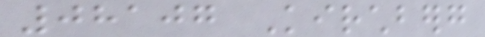08107 Kirchberg
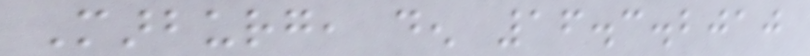Marburg, den 16.3.2010
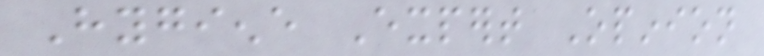Hygiene Expert Opinion
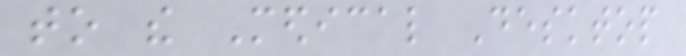to the Medical Desktop
